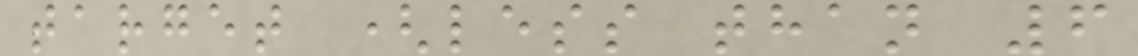target (less than 6
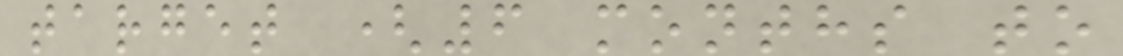target (6 months to
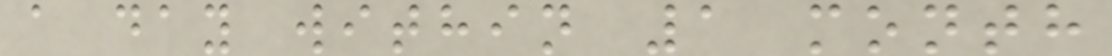a day within 1 month
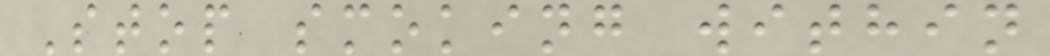Stop smoking within
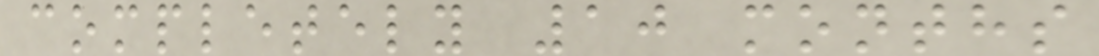completely 10 months
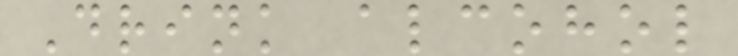Drink alcohol
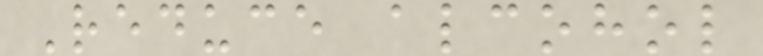Reduce alcohol
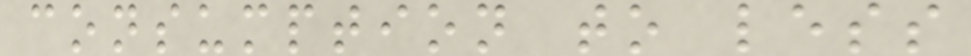consumption to less
